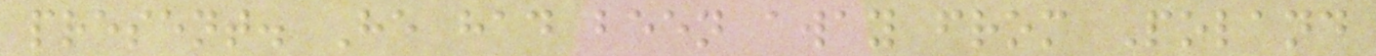present. He had been away from Poland
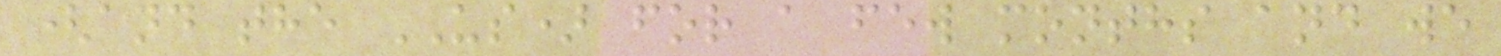(and the US) for a few months and we
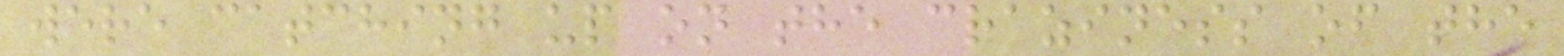were catching up on the craziness of the
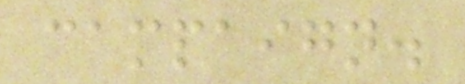campaign.
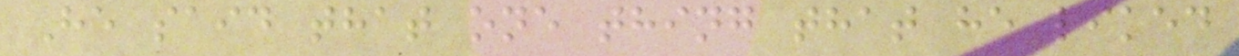He said that one thing that he liked
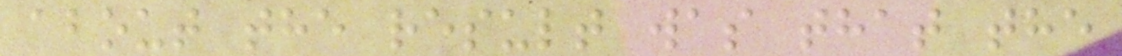about the result was that the
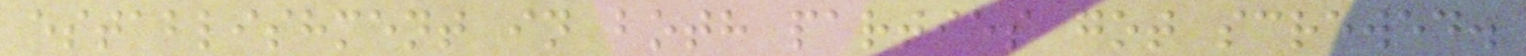establishment in both parties got screwed.
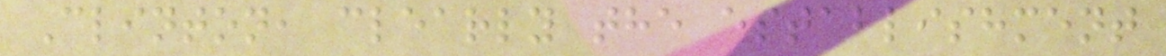Clinton, clearly the establishment
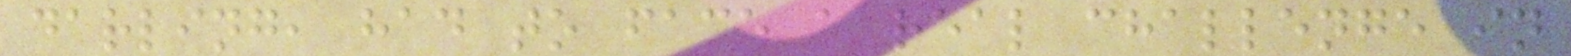darling, had to face a real challenge in
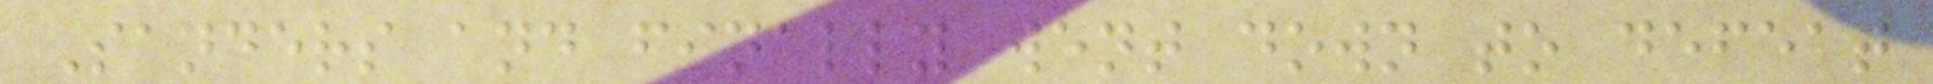Sanders and finally went down to defeat
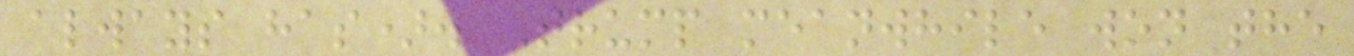always has). Trump meanwhile won the
